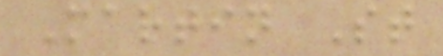Martin St
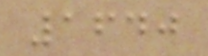1640
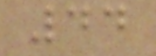44
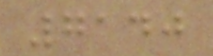7140
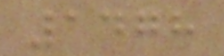1478
